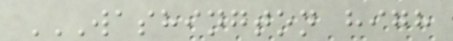WASHINGTON HIGH
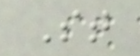St
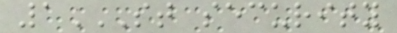1ST SECURITY
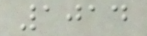1014
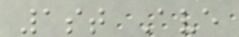1st Ave
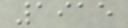1915
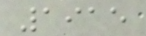1915
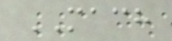MACH
